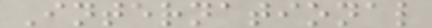International
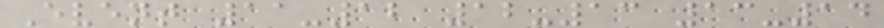Event 11-12 12-13 13-14
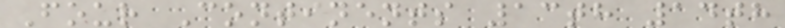Four Continents 13th 14th
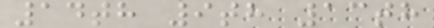14th 9th 13th
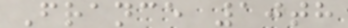France 10th
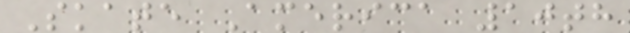Skate America 10th
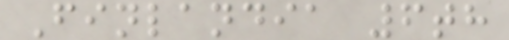Finlandia 6th
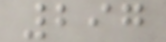297
